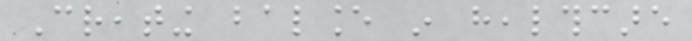Creating balance in healthcare
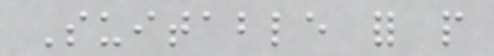Suitable for people
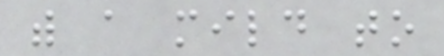with a mild to
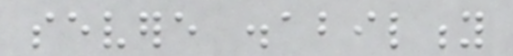severe disability
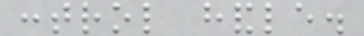control handle.
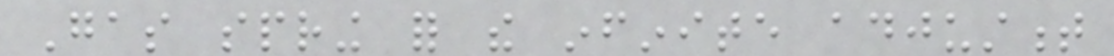Gas spring for the infinite adjustment
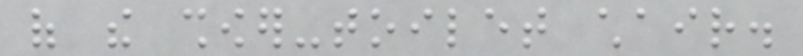of the shower-toilet chair.
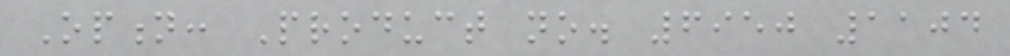Option: Product no. 6950 1104
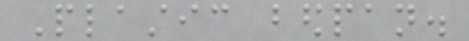Plastic bedpan.
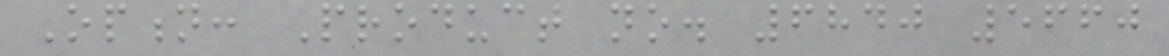Option: Product no. 6840 5660
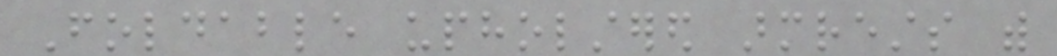Foldable upholstered armrests with
